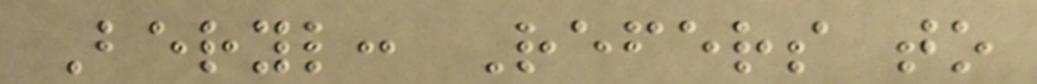Beryl: Refers to
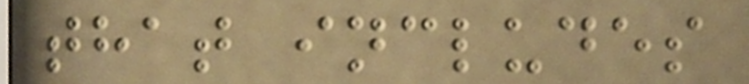that includes
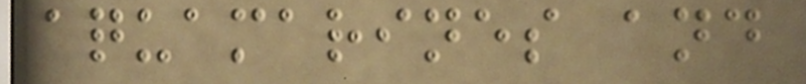aquamarines and
